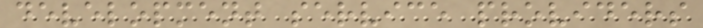development service providers
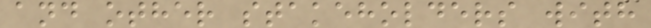and other stakeholders with
